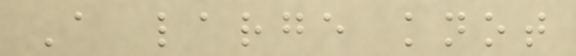A large knot
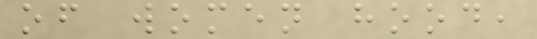of women hood,
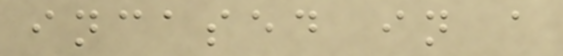incased in a
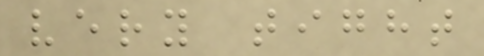very tight
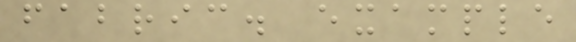fabric. example
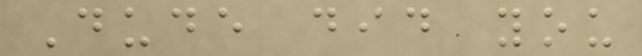Dude did you
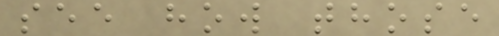see how those
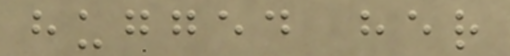hugged her
